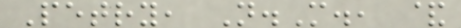Petry, N.M., &
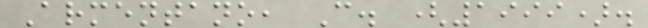Armentano, C. (1999).
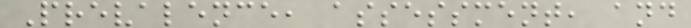Prevalence, assessment, and
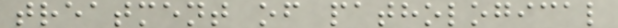treatment of pathological
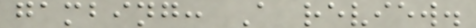gambing: A review.
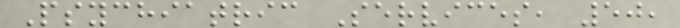Psychiatric Services, 50,
